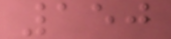150
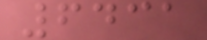6431
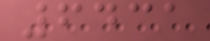6431
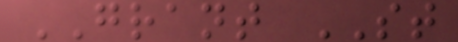GRANT ST
